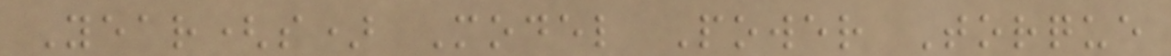Year(s) Model Power Torque
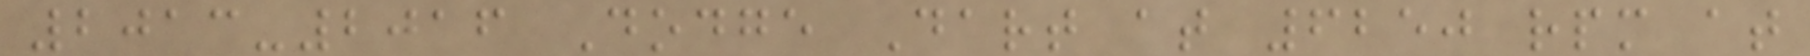2013-2016 Dodge Dart at 6250 rpm at
